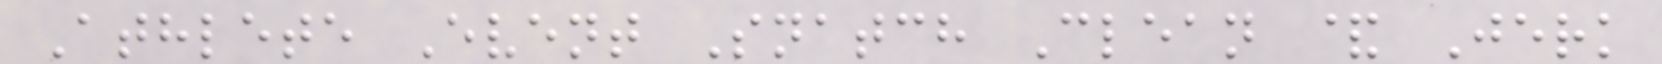Athlete Event Snatch Clean & Jerk
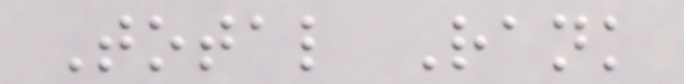Total Rank
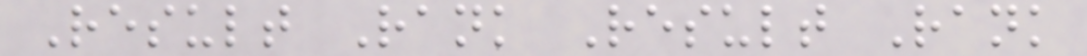Result Rank Result Rank
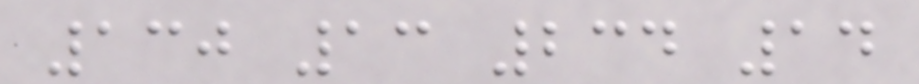130 13 234 14
